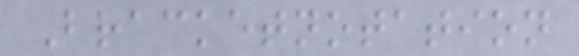Bracketnotation
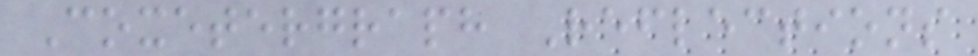Coxetergraph Reflections
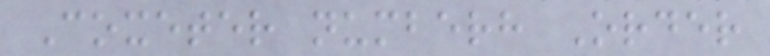Coxeter numberh Order
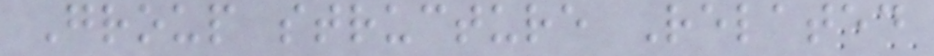Group structure Related
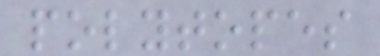polytopes
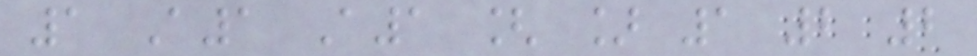1 A1 A1 [ ] 1 2 2
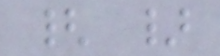{ }
